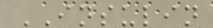INSULIN
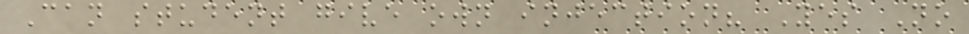Can student give own injection? Yes No
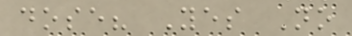dose? Yes No
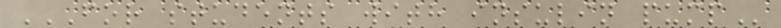FOR STUDENTS WITH INSULIN PUMP
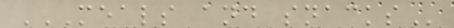MEALS AND SNACKS
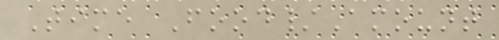Time Food/Amount
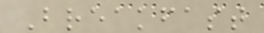Breakfast
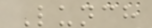Lunch
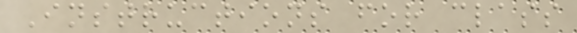Instructions for class
